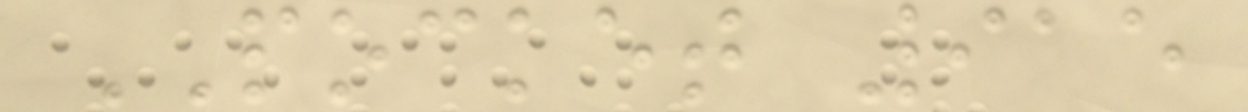POCKET 915
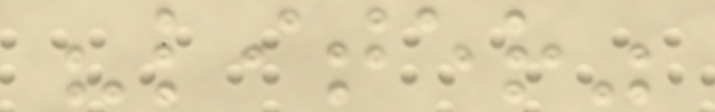"liter"
